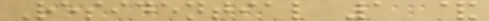Residential 1 &
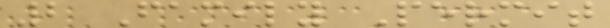2 Family Permit
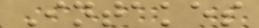Intakes
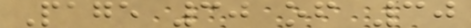Page 30 of 30
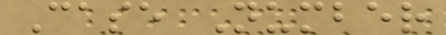Case Number
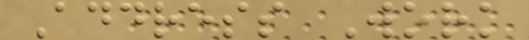Address Work
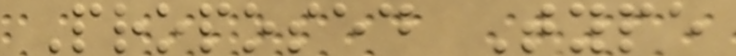Proposed Type
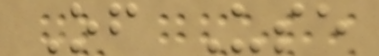Of Use
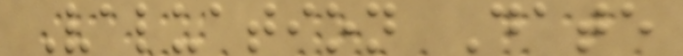Valuation Date
